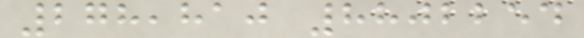278,810 8802254
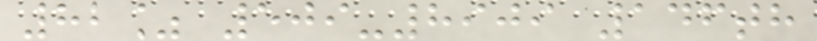82% 509-8909 146th
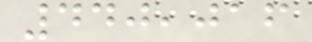440,016
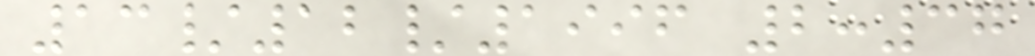13/12/1996 2:37
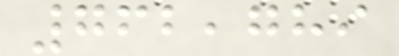762,789
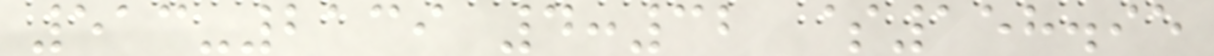513-2139 4:32 $158.95
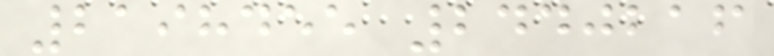2198455 2440216
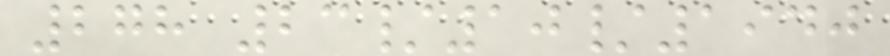278 23/10/1940
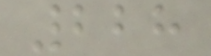228
